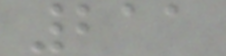211
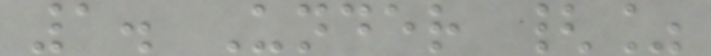1. Under {%
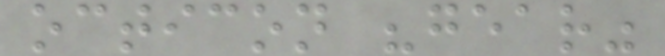octicon "gear"
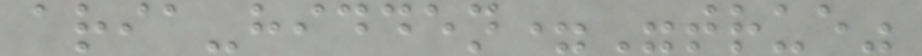aria-hidden="true"
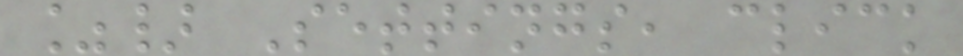%} Settings, click
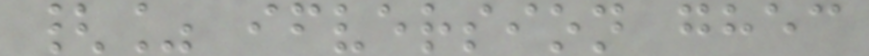{% ifversion ghec
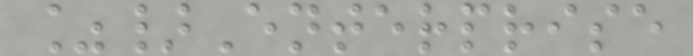%}Enterprise
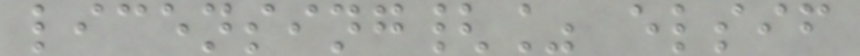licensing{% elsif
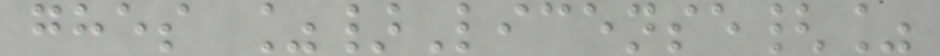ghes %}License{%
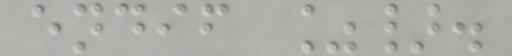endif %}.
